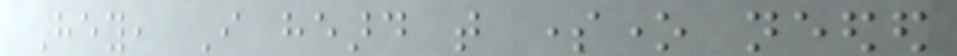Hey, I heard that someone needed
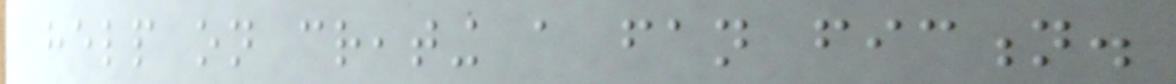help on creating a fan fiction.
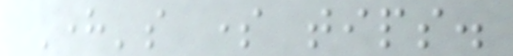Here's some tips.
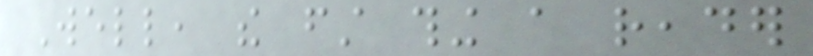Well, the first thing a reader
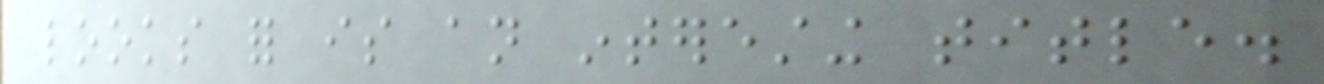looks for is an interesting title.
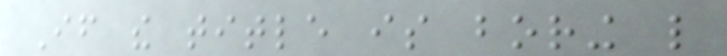If the title is boring like
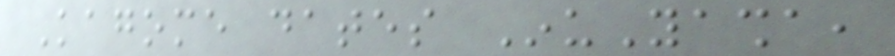Kagome dates InuYasha,
